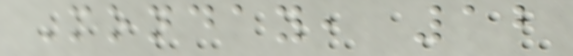Monday, 12
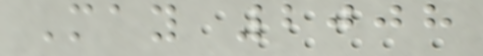May 2008
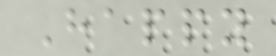Happy
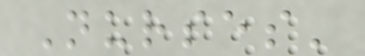Nurses'
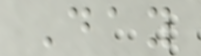Day
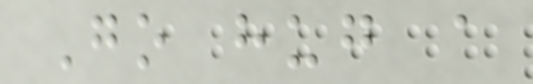Go hug a
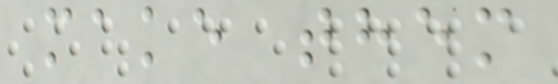make them
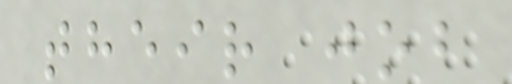their job
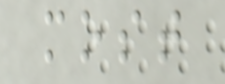most
